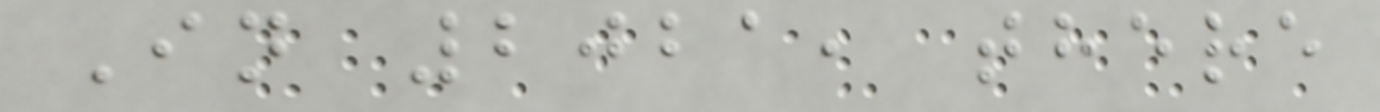In 2021, there
